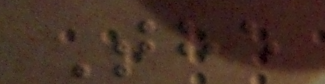The
